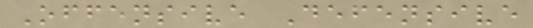Offensive Defensive
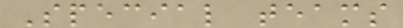Special teams
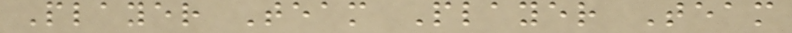Player Team Player Team
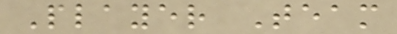Player Team
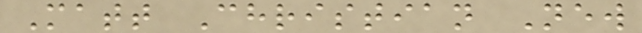Matt Christian New
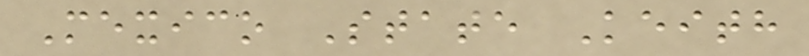Mexico State Keith
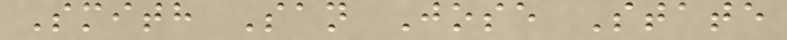Smith San Jose State
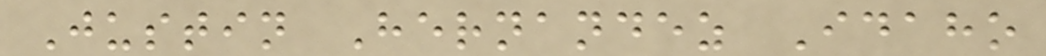Justin Hernandez Idaho
